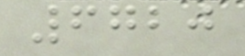6720
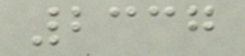2337
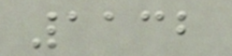1132
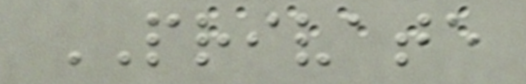PRIVATE
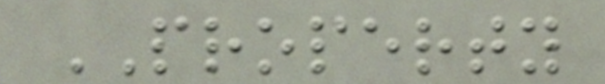PROPERTY
